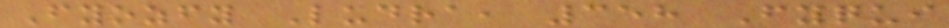Fyozfy Ludra, 358 Fyqui
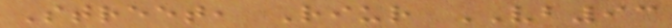Street, Riur VB93
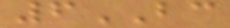6BC
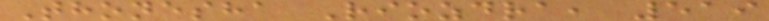Thonesha Riozdra, 519
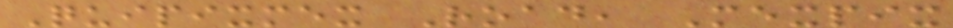Quipixmex Road, Mexpix
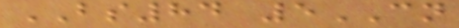BS84 5CN
